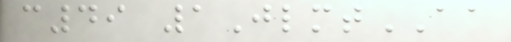c49 1JlmtAA
